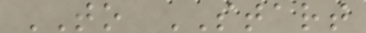TO START
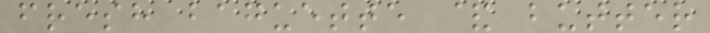fresh baguette & butter
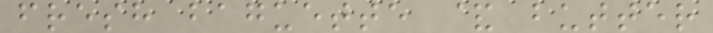fresh baguette & butter
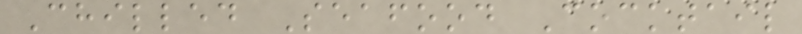Chilled Seafood Cocktail
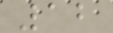12
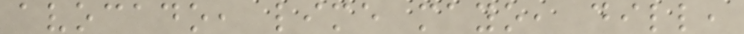avocado, lime mayo, dill,
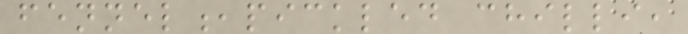fennel,pickled chilli,
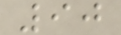90
